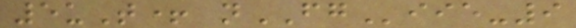5uT+ nFGiie-9
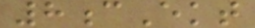8cEkt
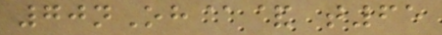70nOh@& t65
